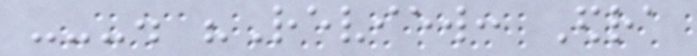---. "Review: Edra
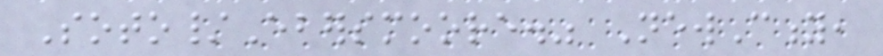Soto/Ebersmoore." NewCity,
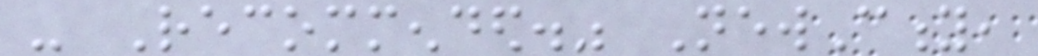- Recommended." NewCity,
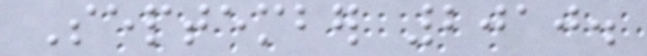September 2010.
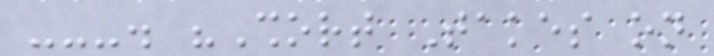---. "Short Takes on
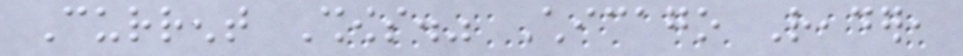Current Shows." Chicago Reader,
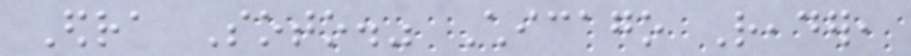Edra Soto." Chicago Reader,
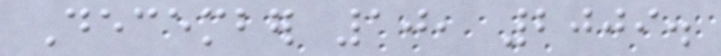December 10, 2009.
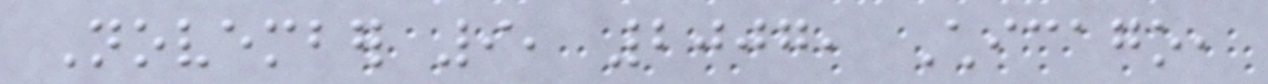November 9, 2007, Chicago,
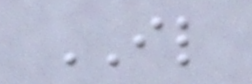IL
